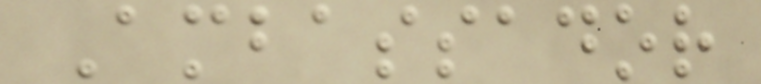Ambassador
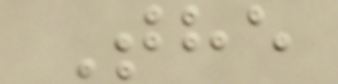The
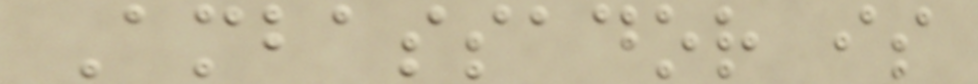Ambassador is
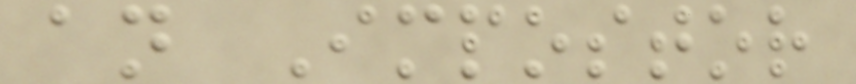an Impostor
